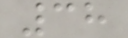38
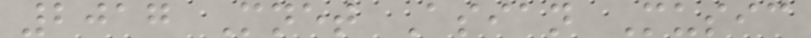2017 Mnet Asian Music
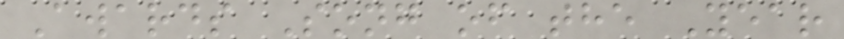Awards Song of the Year
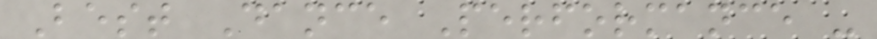Best Dance Performance -
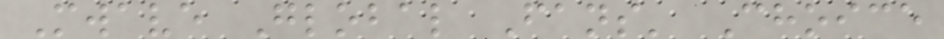Mwave Global Fans' Choice
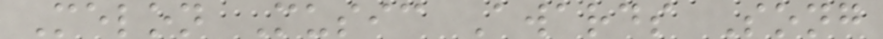Melon Music Awards Song
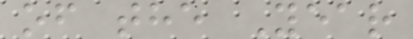of the Year
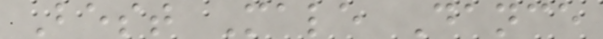Best Male Dance
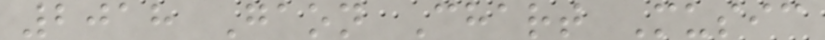2018 Gaon Chart Music
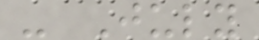- July
